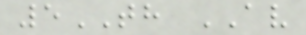5TH AV
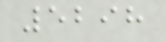5298
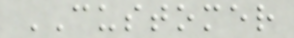CUSTOMER
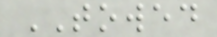TOWED
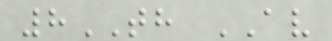8TH AV
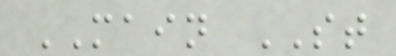MAIN ST
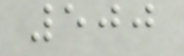500
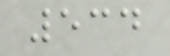534
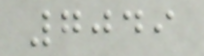7049
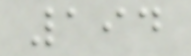194
